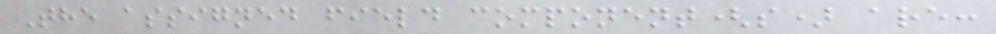The assigned field component(s) are:
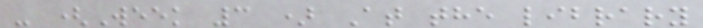- (Week 3 ) At the library
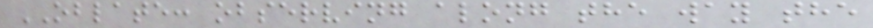OBLATE: observing along the way the
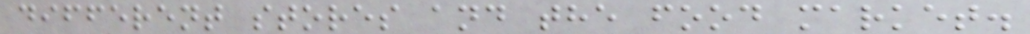different stores and the food market.
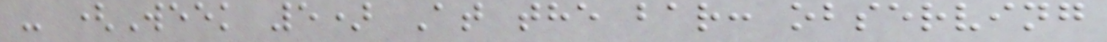- (Week 5) At the bar: observing
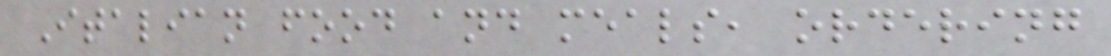Italian food and meals, ordering
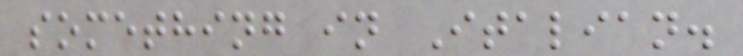something in Italian.
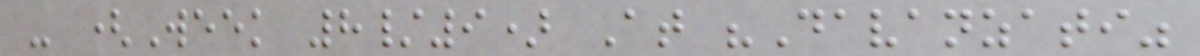- (Week 8/9) At "Davanzati"
